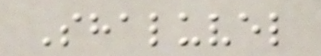Shaluvel
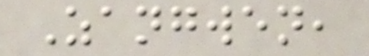Zangwen,
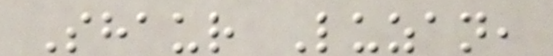Shaur Luzan,
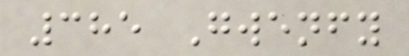385 Gwenfy
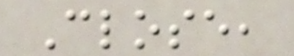Close,
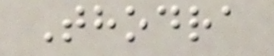Thodra
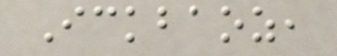Ickbaoz,
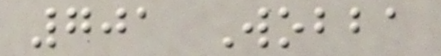701 Wobba
